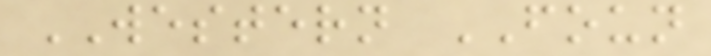WESTERN FOUN
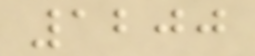1200
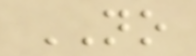NO
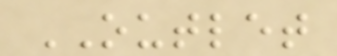OUTLET
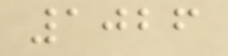1026
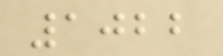1022
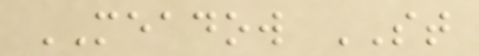MEADOW ST
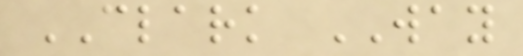CLARK WAY
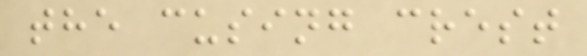the cusing crest
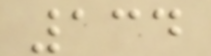134
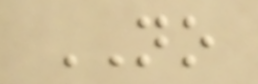NO
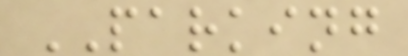PARKING
